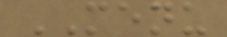MENU
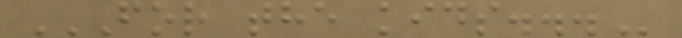FOR THE KIDS...
